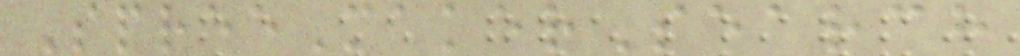SpreeMakerSearch
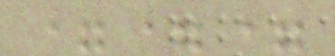===
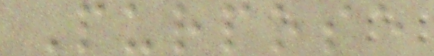Purpose
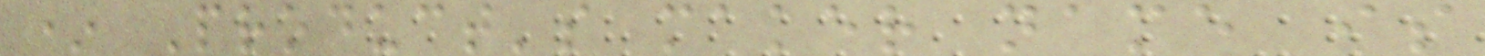* Product's maker name is
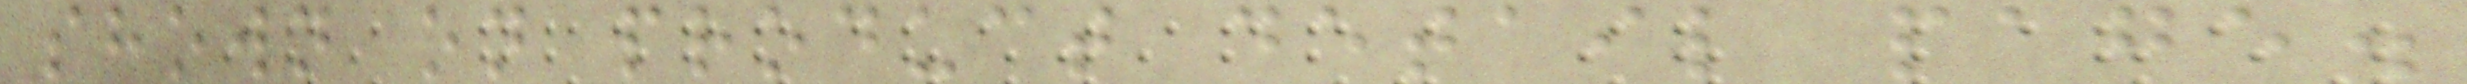shown on product detail page.
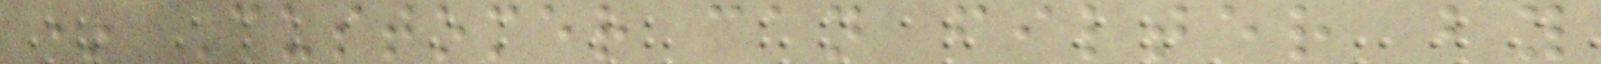* Customer can filter by
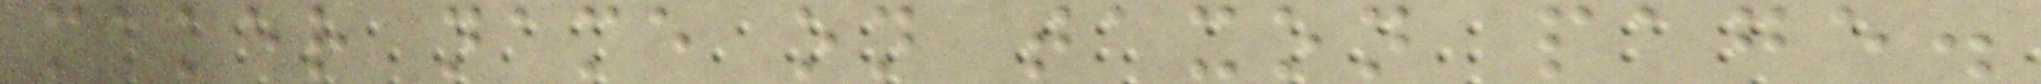maker name on taxon page.
